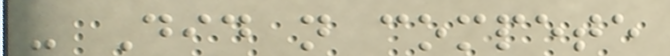- Did not compete
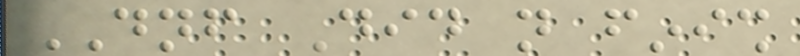DNF Did not finish
